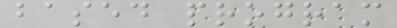based program
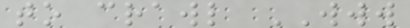to crawl WWW
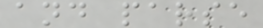and parse
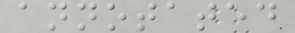annotated
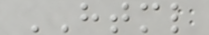HTML
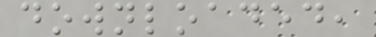downloaded,
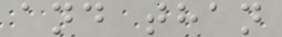and than
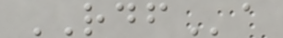RDFa
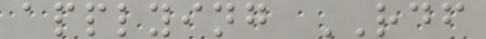applying RDF
